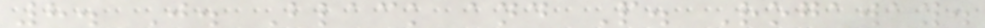8. J. Black and P. Rogaway.
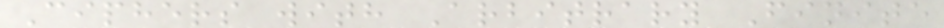Ciphers with Arbitrary Finite
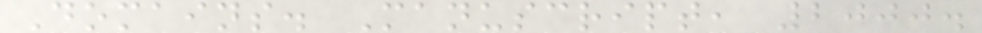Domains. Manuscript, 2000.
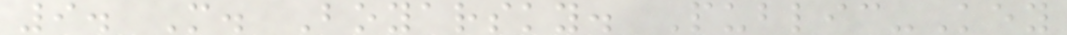9. M. Boyarsky. Public-Key
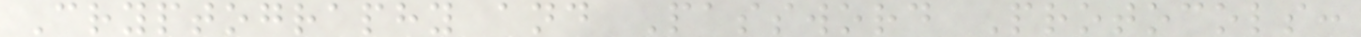Cryptography and Password Protocols:
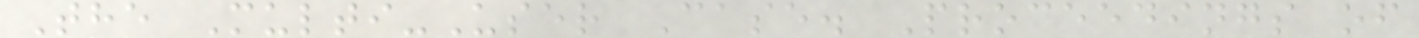The Multi-User Case. Proceedings of
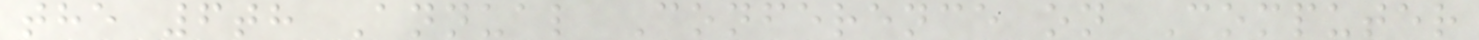the 6th Annual Conference on Computer
